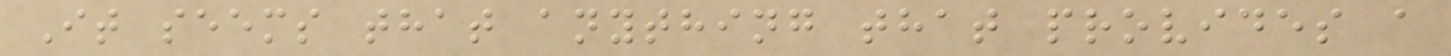It seems that anything that provides a
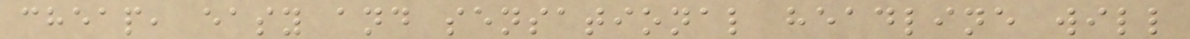cheap, easy and sensational headline will
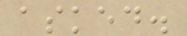asked.
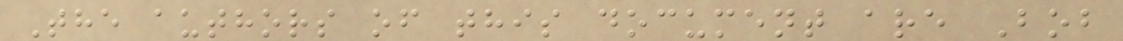The authors of this document are Bob
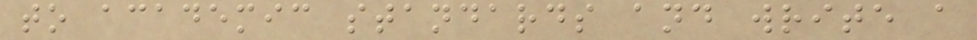to academic standards and write a
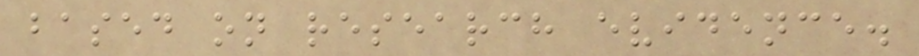based on research evidence.
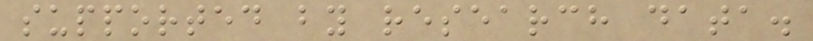supported by research data.
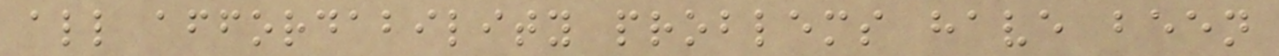all affordability problems have been
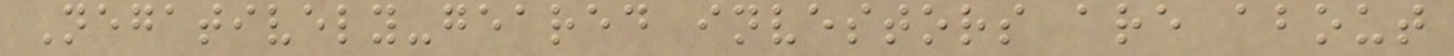Negatively-geared investors are about
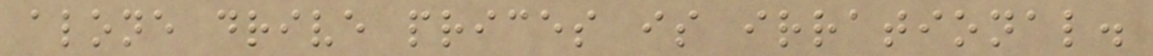alone drive prices is irrational.
